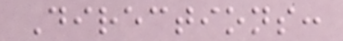Directions:
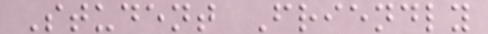Student Friendly
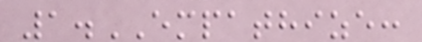1.EMPATHIZE:
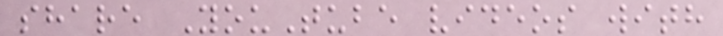share YouTube videos with
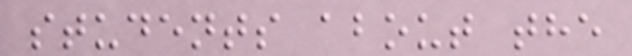students about the
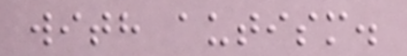with autism.
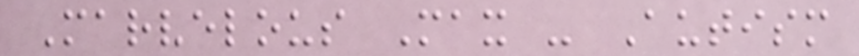Marvelous Max - Autism
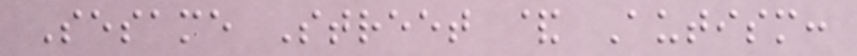Sesame Street & Autism:
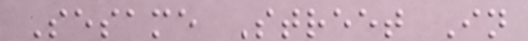Sesame Street In
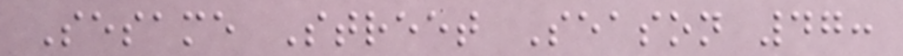Sesame Street Season 47:
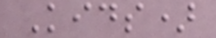Kids)
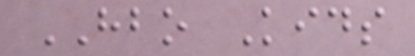HBO Kids
